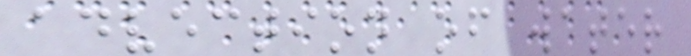advection of water
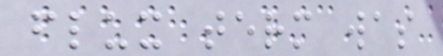flux term was
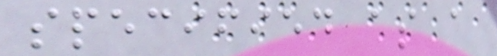specified as a
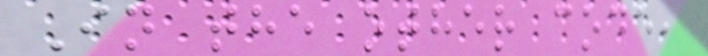In the other code,
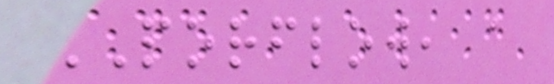PORFLOW, a
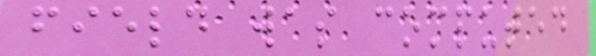field was computed
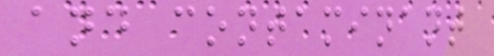and contaminant
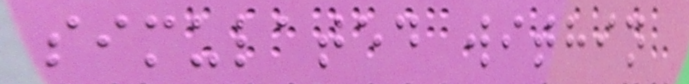simulated within
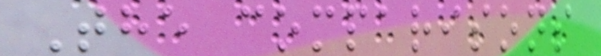The comparisons
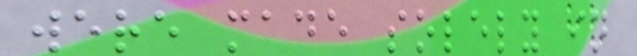were made solely in
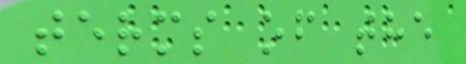terms of the
